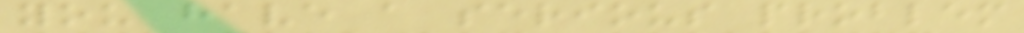you have a serious problem
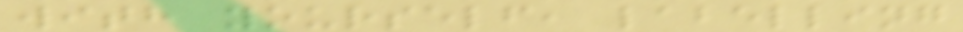with yourself, labelling
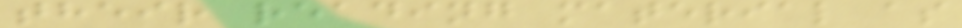their reading material as
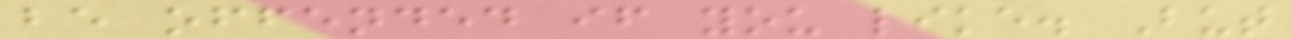be offended if you like. But
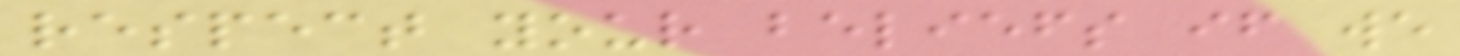respect your beliefs if we
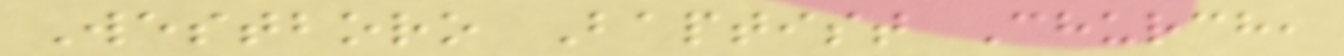Westboro Baptist Church,
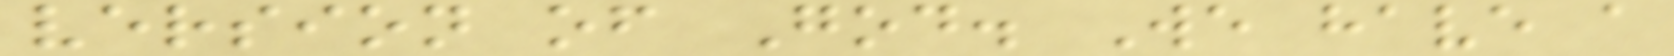version of God. We have a
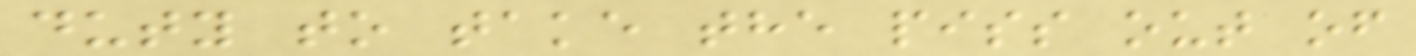duty to take the piss out of
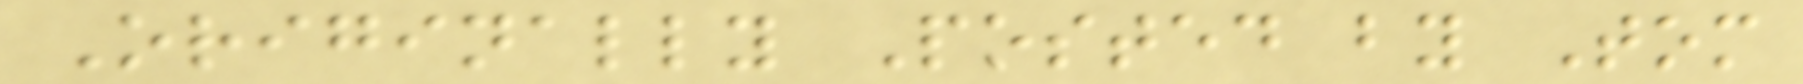Originally Posted by Tom
